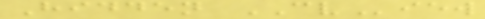Hidden CView
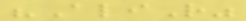"AliR"
